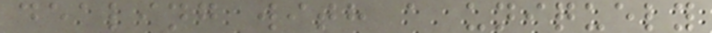dealing with a uniquely
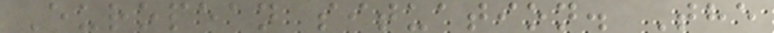European situation. The
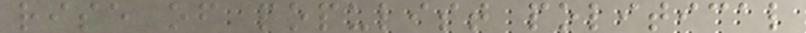rise of populist political
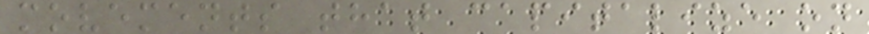movements that capitalize on
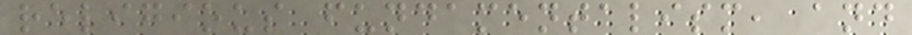religious fundamentalism, and
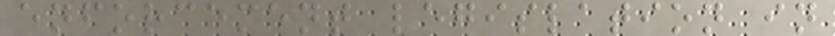enforcement legislation in
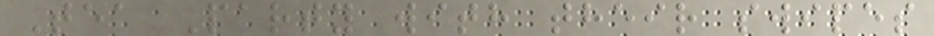Tea Party with their swipes
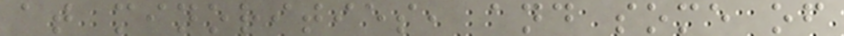at minorities, and some of
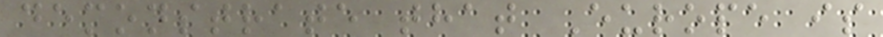demonstrate that Europe is
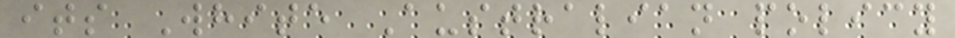its White Australian policy
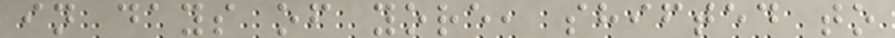in days of yore, shifted to
